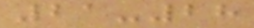21-28
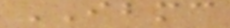IBMC
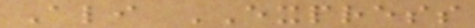Ali EXPRESS
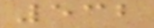532
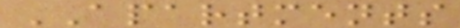APARTMENTS
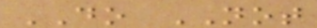DO NOT
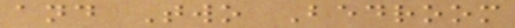and Two Bedroom
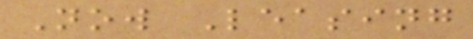Now Leasing
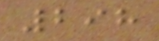298
